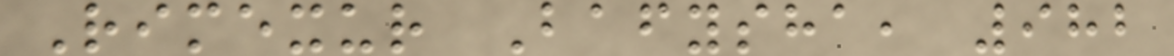Rimexur Bafysha, 982
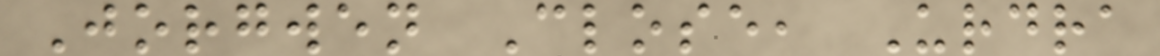Jorgwen Close, Urdra
